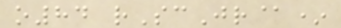o84 rScJr@*
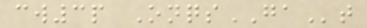cw3p OnqsGAt
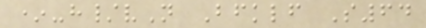*-h/vN Bfklf S64
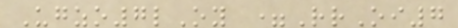Ugzo7lOy =RrOi7
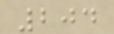204
